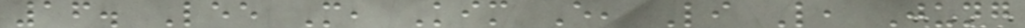16. Lee M, Kim E, Li L, Jung
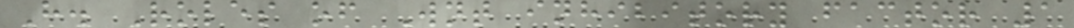H. Roles of Wnt inhibitory factor 1
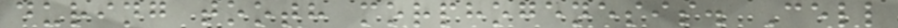during tooth morphogenesis. Cell
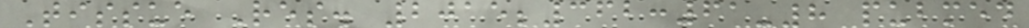Tissue Res. 2015;362:61-8 pubmed
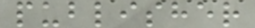publisher
